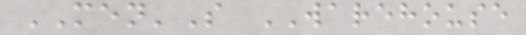MEN'S WAREHOUSE
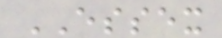ESSEX
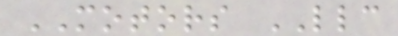MOTORS LLC
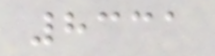8331
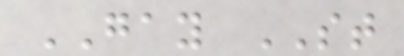GAY ST
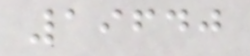19640
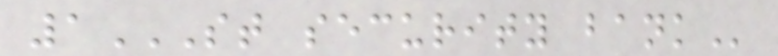1ST SECURITY BANK
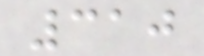310
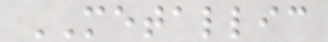METALLIC
